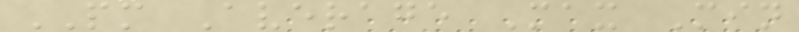PM Average Max Min
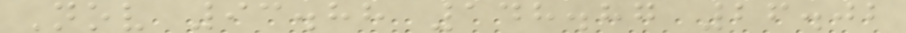Nov 93.88 148.87 26.02
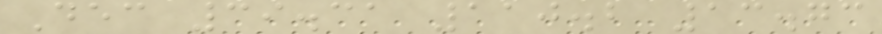Dec 39.31 110.2 13.73
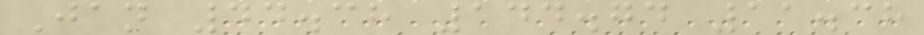Jan 44.38 144.74 11.38
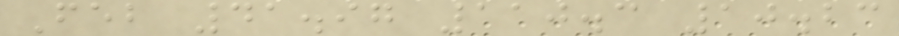Feb 41.97 110.3 10.23
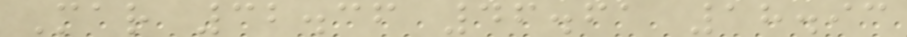Mar 32.36 46.61 18.93
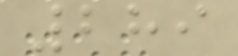289
